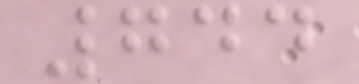744
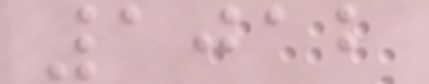1012
